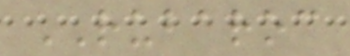RUBAROC
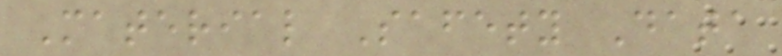Material Safety Data
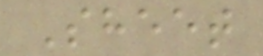Sheet
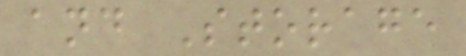and Storage
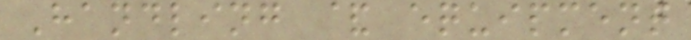Handling & equipment
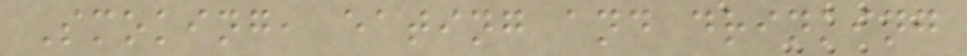Smoking, eating and drinking
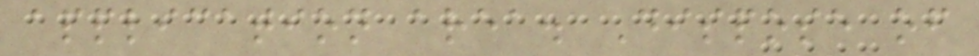application area. Dispose of
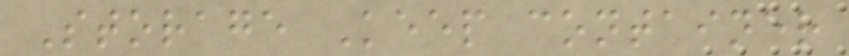Storage Keep container
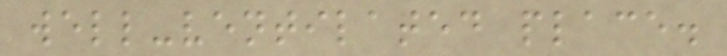well-ventilated place.
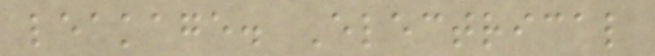leakage. Electrical
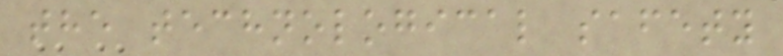the technological safety
